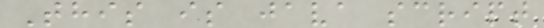This is java script
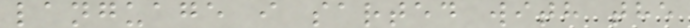language i sarted with the
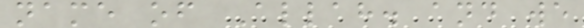name of Allah. and we
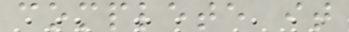complete it
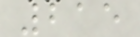215
